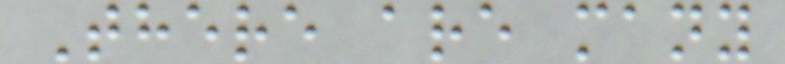There are many
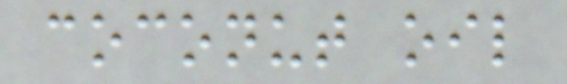coconut oil
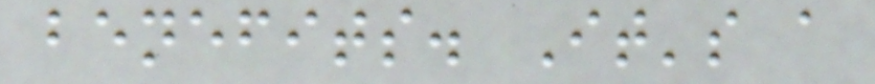benefits. It's a
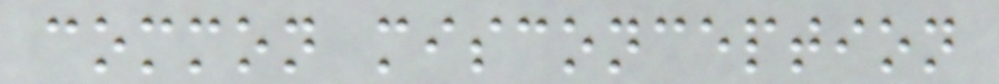common misconception
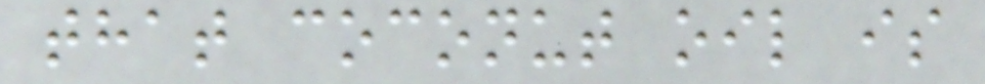that coconut oil is
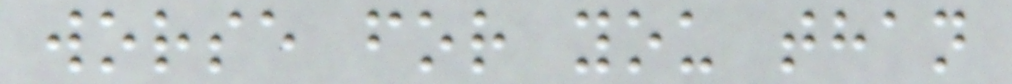worse for you than
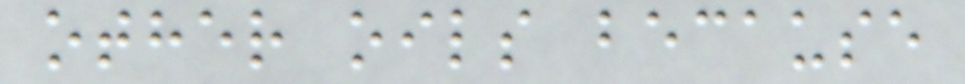other oils because
